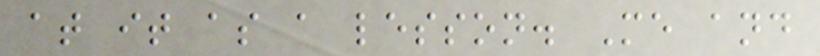at it as a lesson. Me and
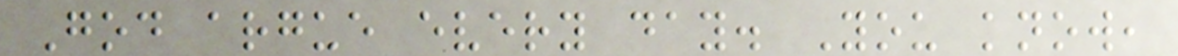God argue every day. You know,
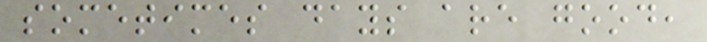sometimes days are good,
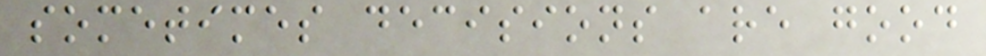sometimes decisions are good
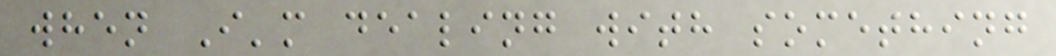when I'm dealing with something
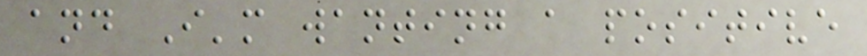and I'm wanting a positive
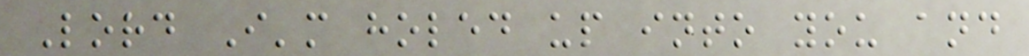Lord I'm holed up into you and
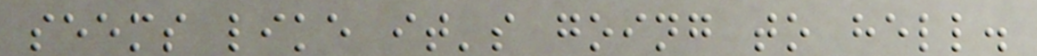seems like it's going to hell.
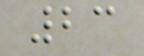23
